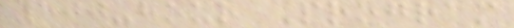500-hour Program
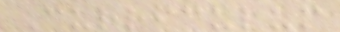Curriculum
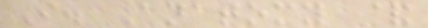I. Anatomy &
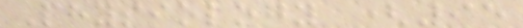Physiology (95
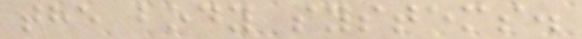the body systems.
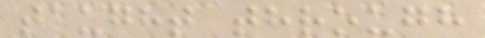taught through
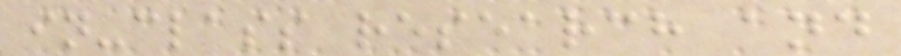in-class research and
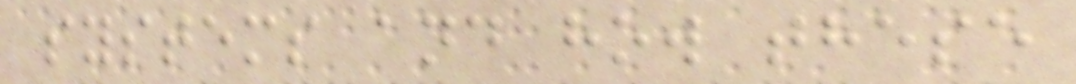systems and how these
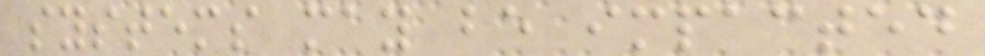systems may be impacted
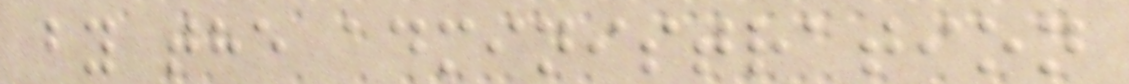by the administration
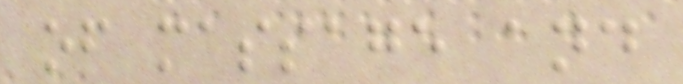of massage and
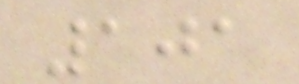101
